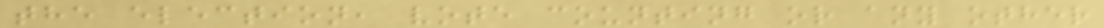the election, vote counting or any other
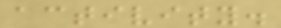activity.
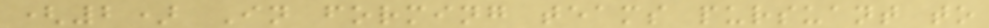(2) In forming teams pursuant to
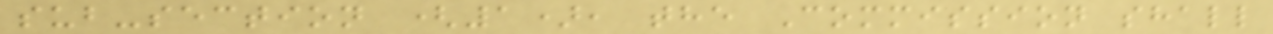sub-section (1), the Commission shall
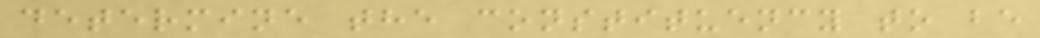determine the constituency to be
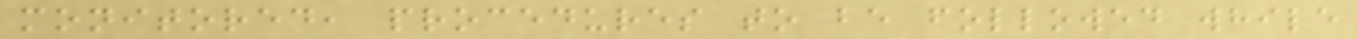monitored, procedures to be followed while
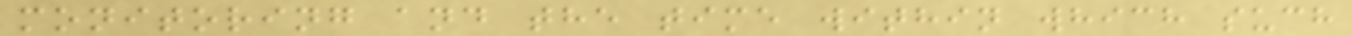monitoring and the time within which such
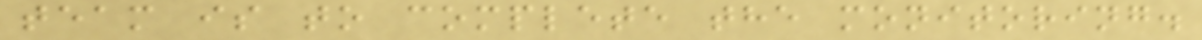team is to complete the monitoring.
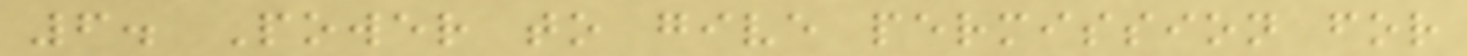6. Power to give permission for
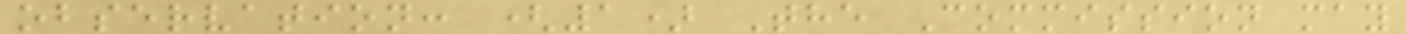observation: (1) The Commission may
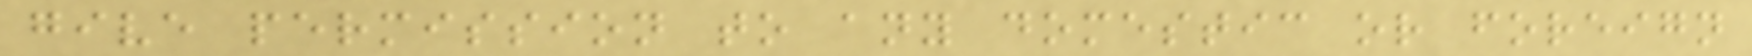give permission to any domestic or foreign
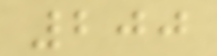200
